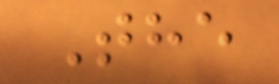The
